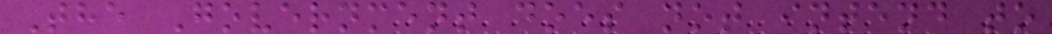The Government does not intend to
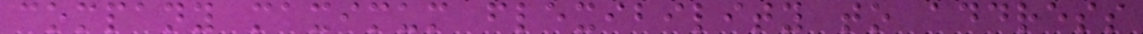company maximum flexibility to address
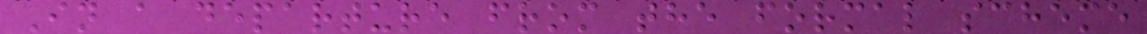In a departure from the formal scheme
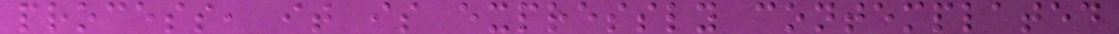process, it is expressly contemplated
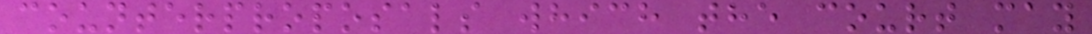counterproposals which the court may
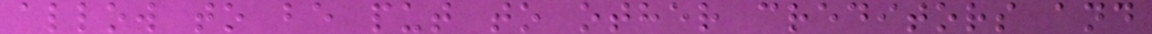allow to be put to other creditors and
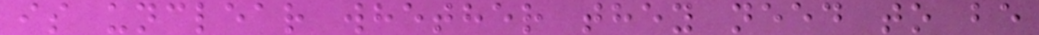is unclear whether they need to be
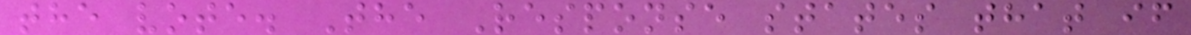the vote. The Response states that if
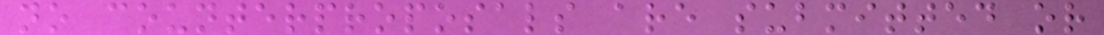no counterproposals are submitted or
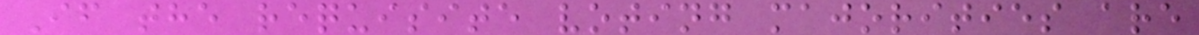If the requisite voting majorities are
